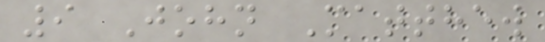9 John Matthew
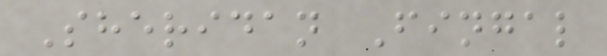Sheridan Fingal
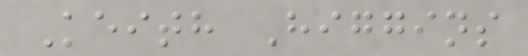Keith Higgins
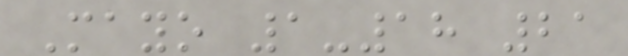Mayo 1-18 21
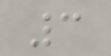3
